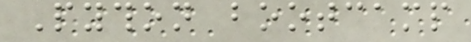Python bootcamp
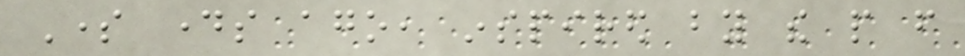Some days ago, inspired by the people from
